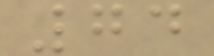74
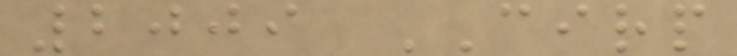2009 CIRP
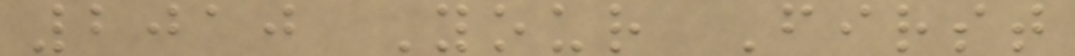2010 Your First
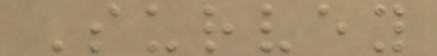Survey
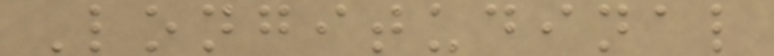Longitudinal
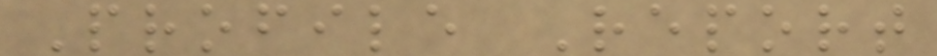Profile Report
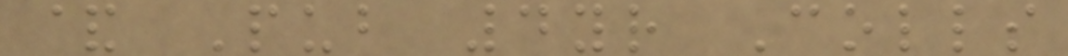& Pub 4yr Colls
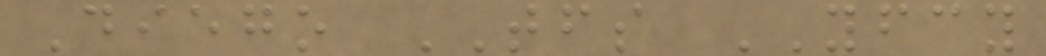Diego TFS YFCY
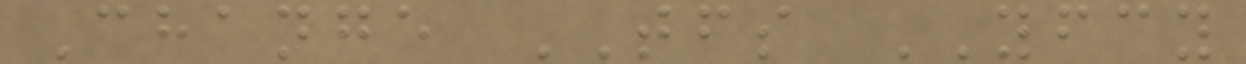Change TFS YFCY
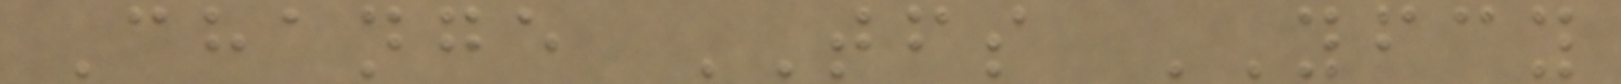Change TFS YFCY
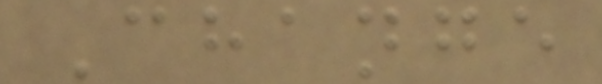Change
